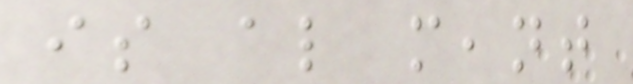is also meant
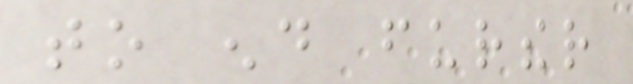to end further
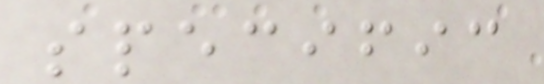specific
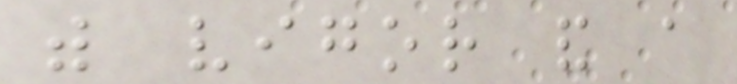with vigor and a
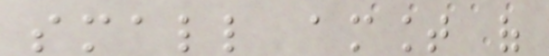small amount of
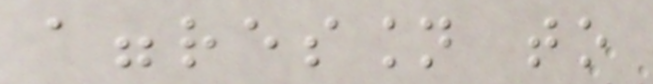aggression to
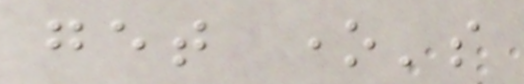get one's
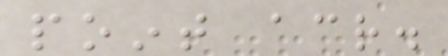point across.
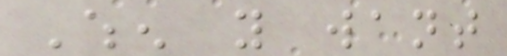When you want
